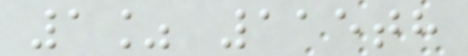1% 115th
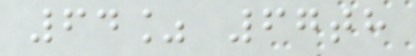64% 67th
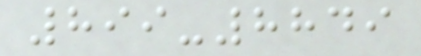899-8849
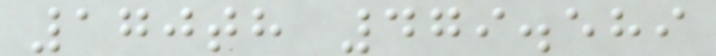170th 479.589
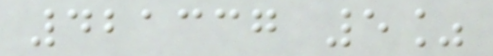421337 5%
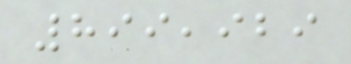899,929
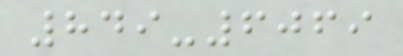849-6069
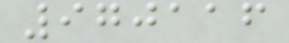970116
